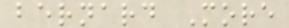bernard More
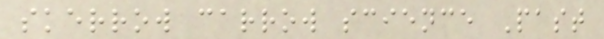skerrow carrow science Past
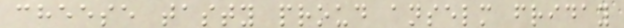cheese tasty proud anselm friday
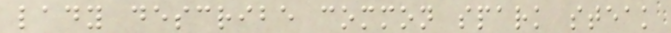lady describe common spark steak
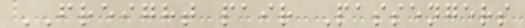FREIGHT pair Passengers
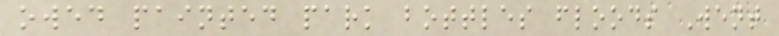owed painted park bottles floods Went
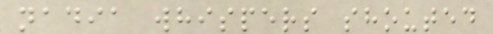nadia whispers shouted
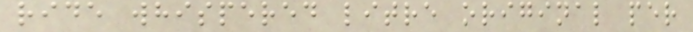ride whispered litre original per
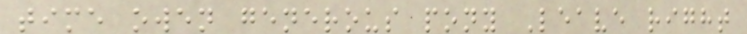time owen generous pony Leave right
